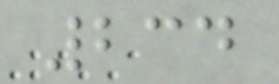234
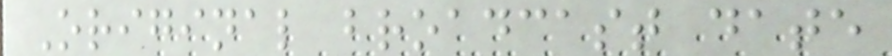Original broadcast date
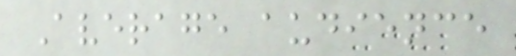Average audience
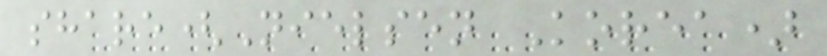share(Nielsen Korea)
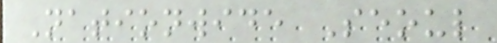Nationwide Seoul
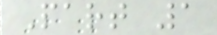Part 1
